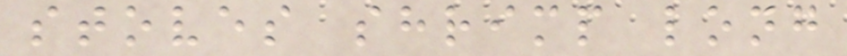stoves shrimp long
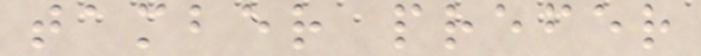tamber prefer
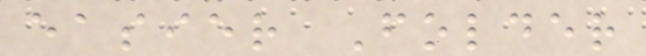easier Folder
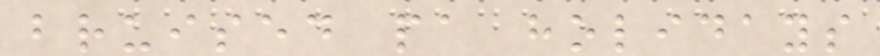bruised pa holidays
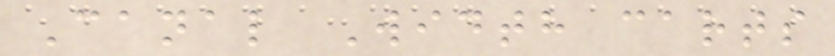Canal Width carts
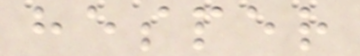hesper
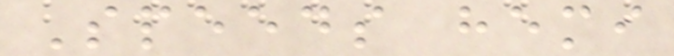Speeds hemi
